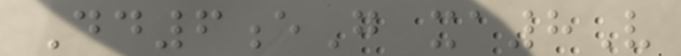Dd6eG xa8V
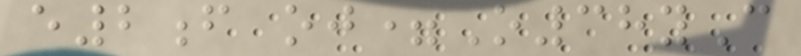e2f oj=O38yC
